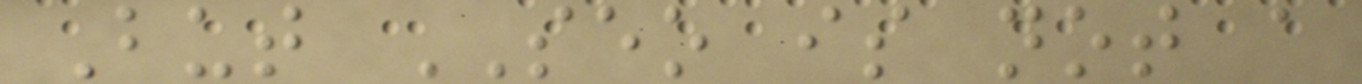But SEO is not a
